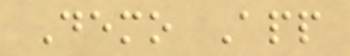Demo App
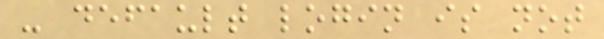- default login is not
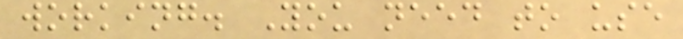working. You need to use
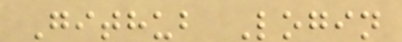Github Login
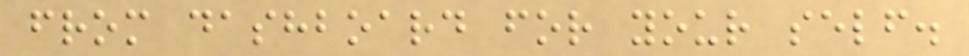from dashboard for your self.
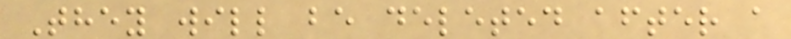They will be deleted after a
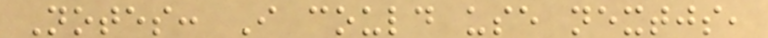Notes: I could use nextjs,
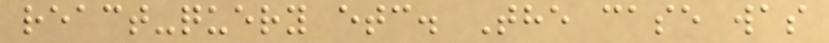react-query etc. The case was
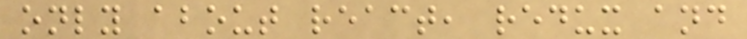only about react, redux and
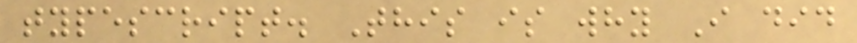typescript. This is why I did
